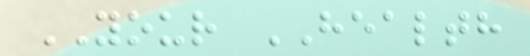YOUR HEALTH
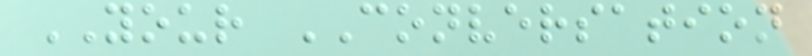YOUR CONVERSATION
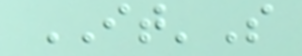IT'S
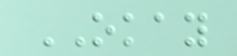OKAY
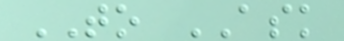TO ASK
